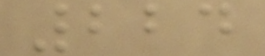224
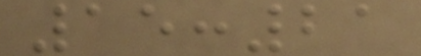15:21
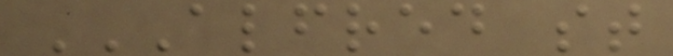ALFRED ST
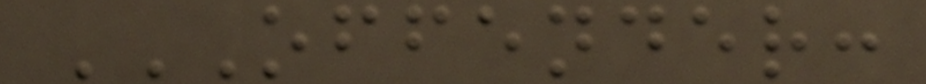OFFENDER:
